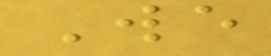We
